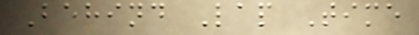Behind Lap Time
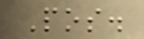Pos.
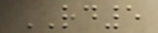RD5
